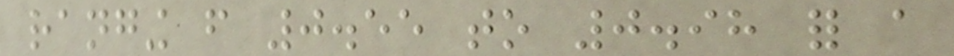ranging from 0.55 to 0.98 for a
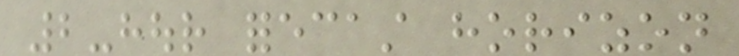2-hour forecast horizon
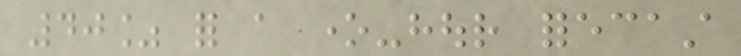40% for a one-hour forecast
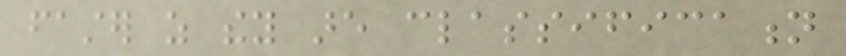faster as they are classification
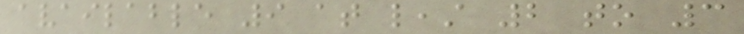available 9 at least 2 to 3
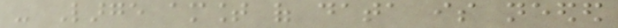- Large amount of data is needed
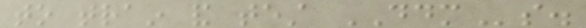to train and test DDMs.
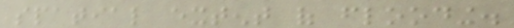spatial extent of flooding.
